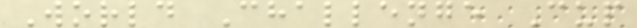World Challenge Cup
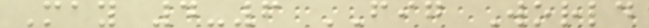May 4-6 FIG World
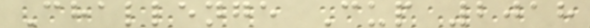Challenge Cup 2018
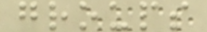groups
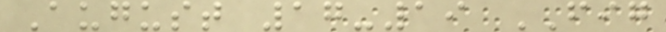August 17-19 FIG
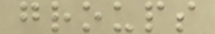groups
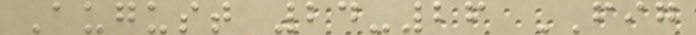August 24-26 FIG
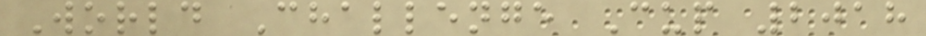World Challenge Cup 2018
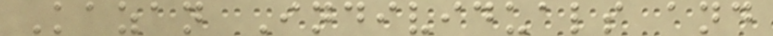Kazan Individuals and
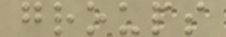groups
